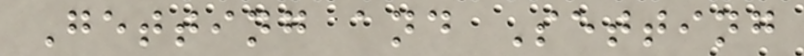Getting and Setting
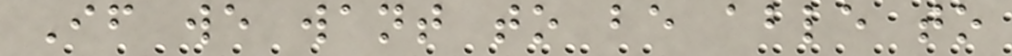If we want to be able to
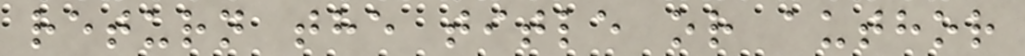return the title or author
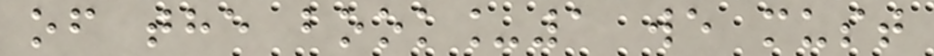of the book_1 we must
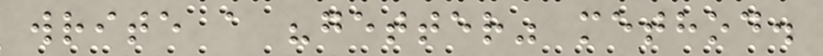write a "getter" method.
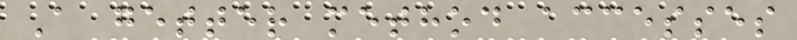A getter method accesses
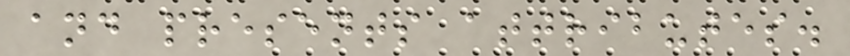and presents attributes.
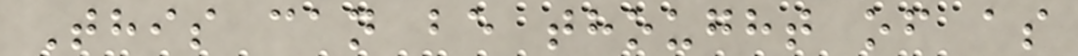This can be thought of as
